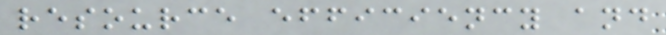resource efficiency and
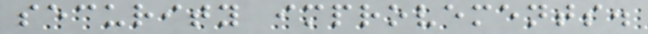security improvements.
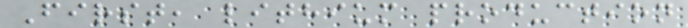First, lithium production
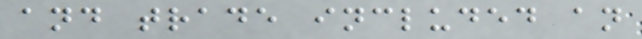and trade included an
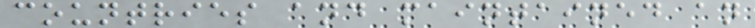countries and maintained an
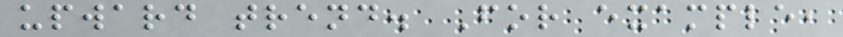upward trend. For example,
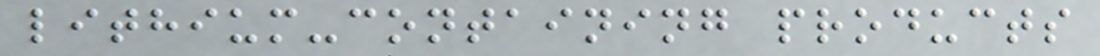lithium-containing products
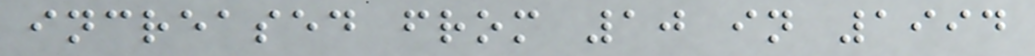increased from 10 in 1994
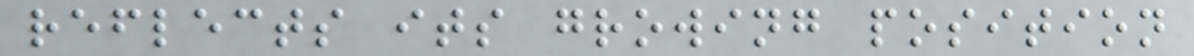reflects its growing position
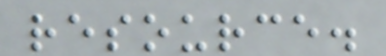resource.
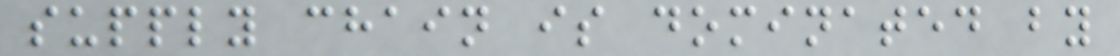supply chain is dominated by
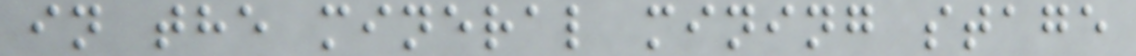in the mineral mining stage
